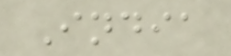India
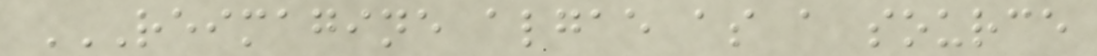REIMAGINE ALGAE AS A SOURCE
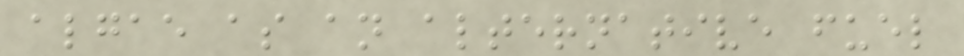algae as an alternative fuel
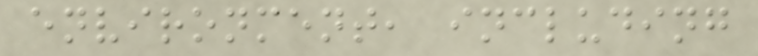environment, including
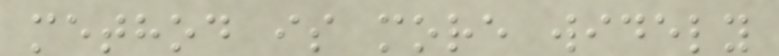method is more widely
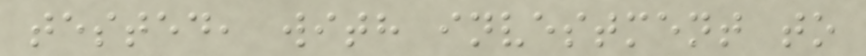tested, with investment to
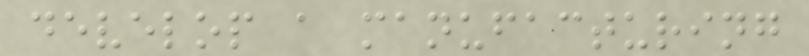develop a manufacturing
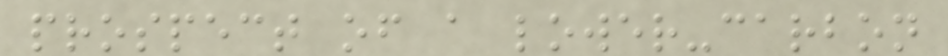prospect of a lower-carbon
